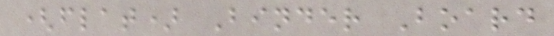(flat) Binder Board
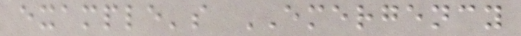example's EMERGENCY
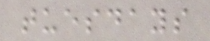tuesdays
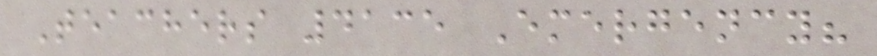Teachers 4135 Emergency?
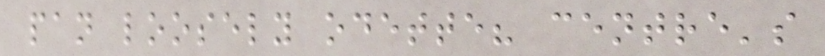pan loosely odette? centre's
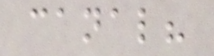canal?
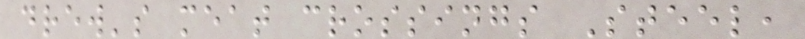drew's meat crossings Steel,
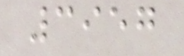3957
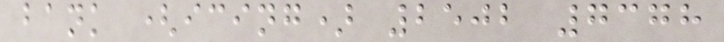bank (icing) 2502 7378
